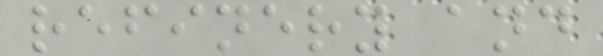refinery and
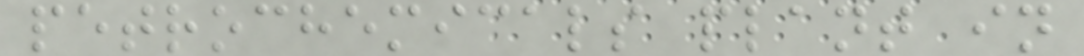petrochemicals plant in
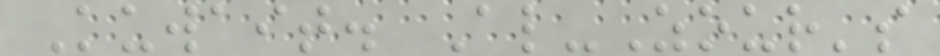Kuwait. Al-Zour's
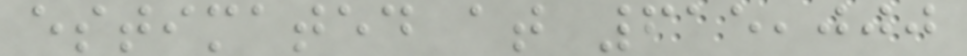estimated at 615,000
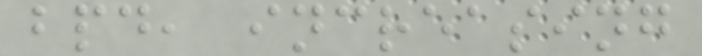bpd, increasing
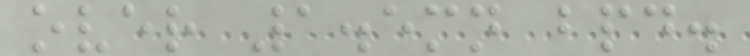over 1.5mn bpd.
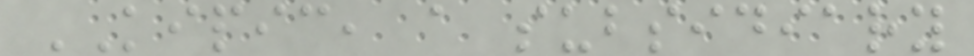KIPIC, a subsidiary
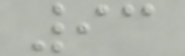93
